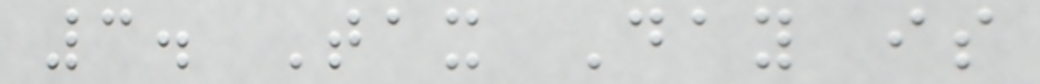3. Tax Day is
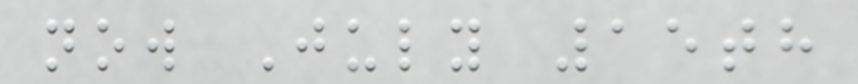now July 15th
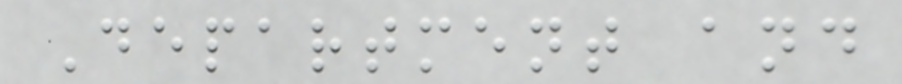Department and
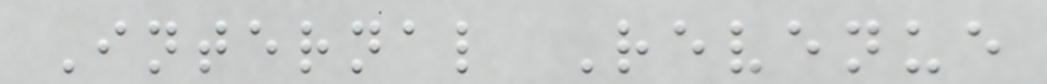Internal Revenue
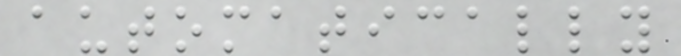automatically
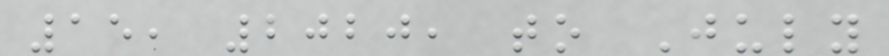15, 2020, to July
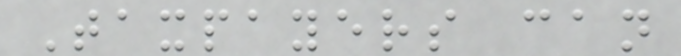Taxpayers can
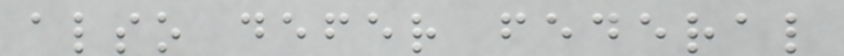also defer federal
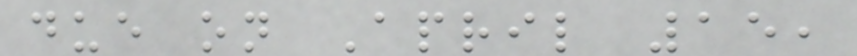due on April 15,
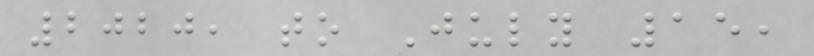2020, to July 15,
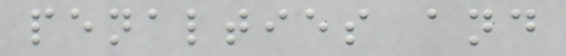penalties and
